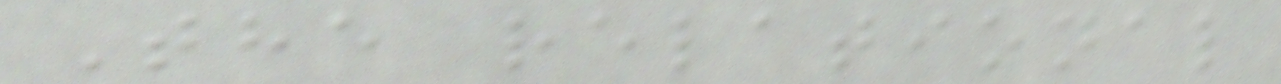The relational
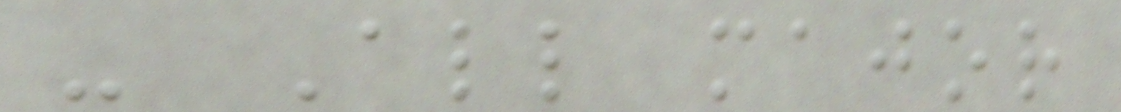- All major
